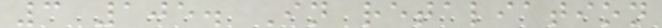3 105. In retaliation
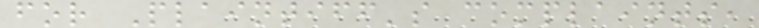for Plaintiff's complaints,
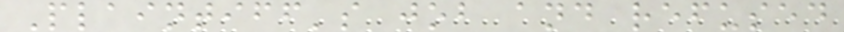Plaintiff's job and refused
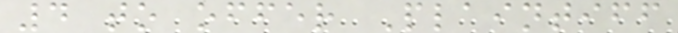4 to offer Plaintiff
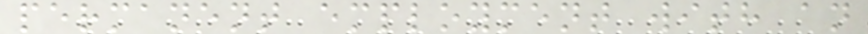permanent employment with an
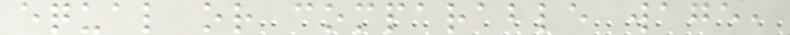equal or comparable wage,
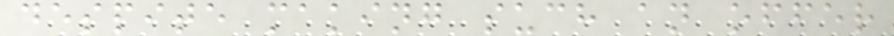despite making such an offer
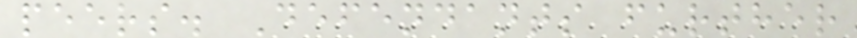peers. Defendants further
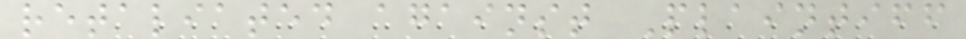retaliated against Plaintiff
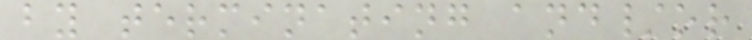by terminating and/or
